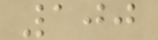100
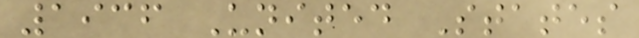1936 United States
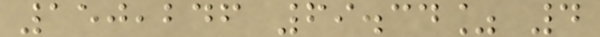150,246 69.34% 4
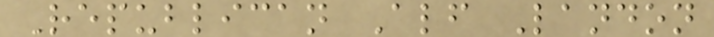Republican Alf Landon
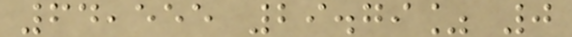64,555 29.79% 0
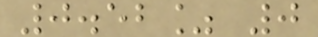0.52% 0
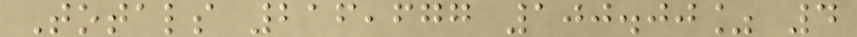Totals 216,677 100.00% 4
